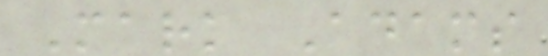Mark Adams
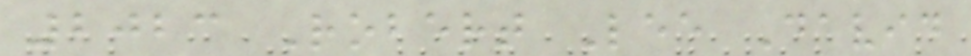2023 Robert Lee David
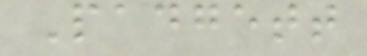Padgett
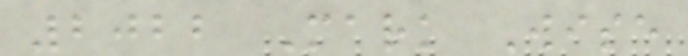2022 Mark Wise
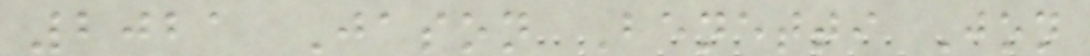2021 Jason Benetti Jon
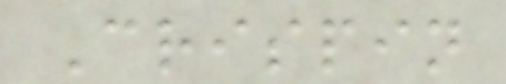Crispin
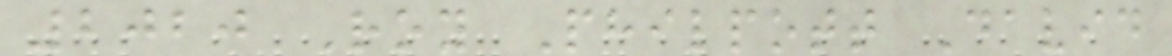2020 Roy Philpott David
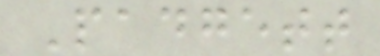Padgett
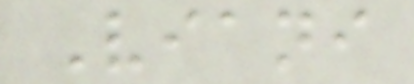Viani
